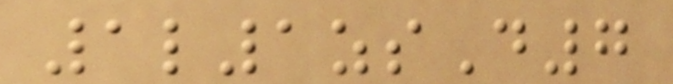1l1zsD7
